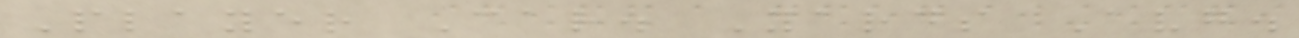Player Car. Yards Avg.
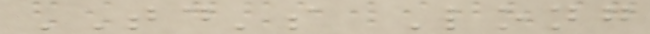TD's Long
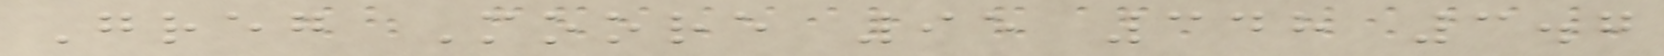Greg Moore 95 348 3.7
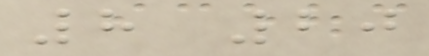8 20
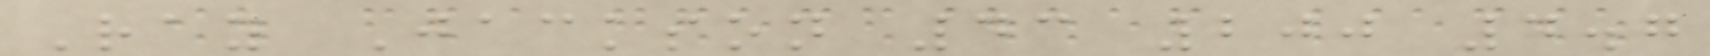Ray Jackson 43 200 4.7
